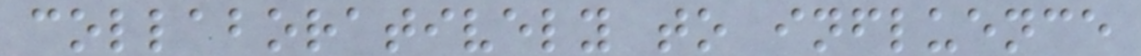collaboratively to influence
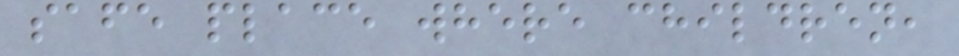safe place where children,
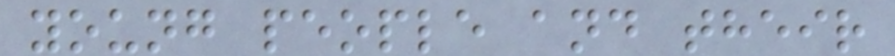young people and their
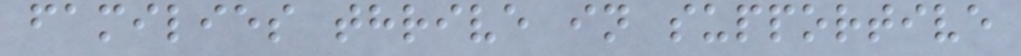families thrive in supportive
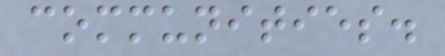communities.
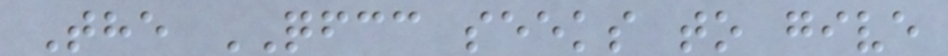The QFCC seeks to give
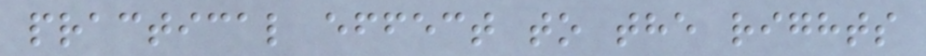practical effect to the rights
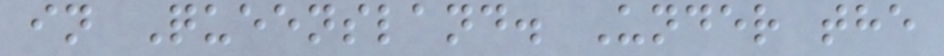in Queensland. Under the
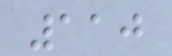110
